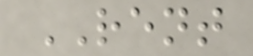RENT
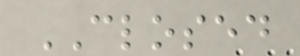CLOSED
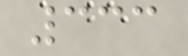333
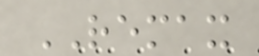REMAX
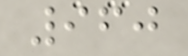960
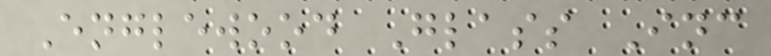Englewood Glass Inc
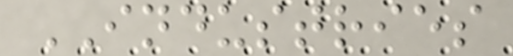INDUSTRIES
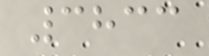3833
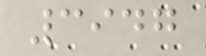3947
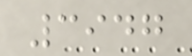3947
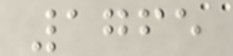1765
